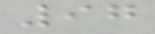97
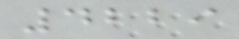4229
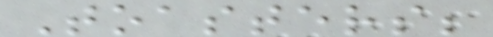Toasters;
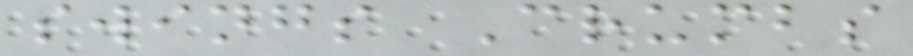swings Crumbs
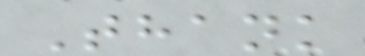Thank
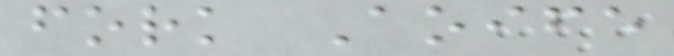fork Aoife
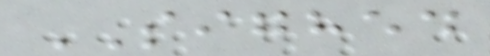SIGHED
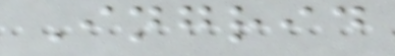Ingrid
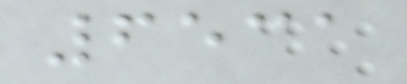6531
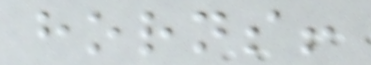horns!
